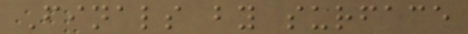Finals by surface
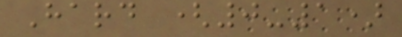Hard (0-1)
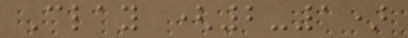Clay (2-1)
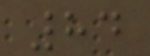84
